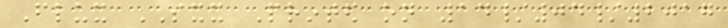Flux SXX Printed on 14/04/2017
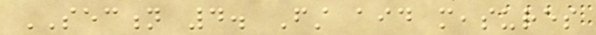SECTION 4. First aid measures
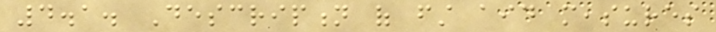4.1. Description of first aid measures
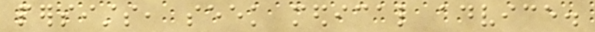persists, seek medical advice.
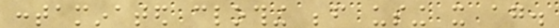contaminated clothing before using it again.
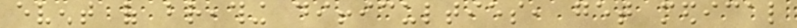event of breathing difficulties, get medical
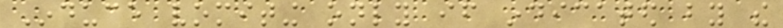Induce vomiting only if indicated by the
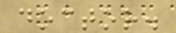doctor.
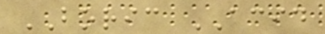BORIC ACID
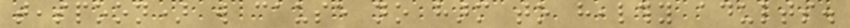teaspoon) will cause no harm to healthy adults.
